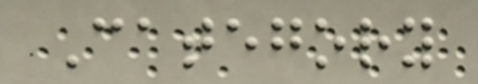Category
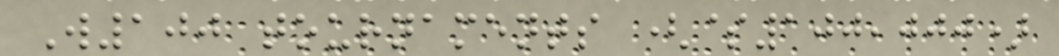W100 tournaments ($100,000)
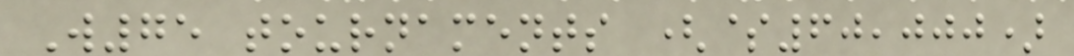W75 tournaments ($60,000)
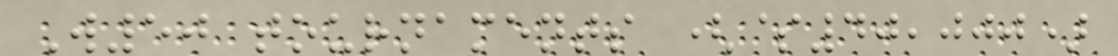W50 tournaments ($40,000)
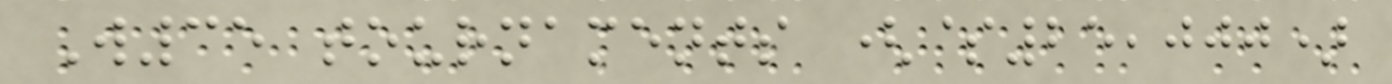W35 tournaments ($25,000)
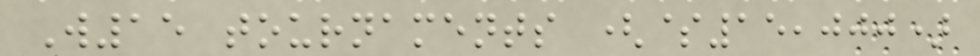W15 tournaments ($15,000)
